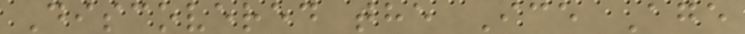Discovered the Ice Age
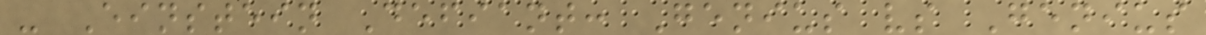- Einstein Defiant: Genius vs Genius
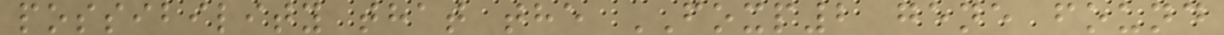possibility that the FOXP2 gene found
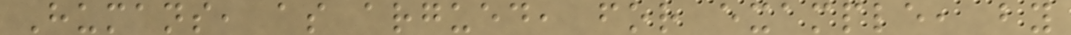Humans, as argued, for example, by
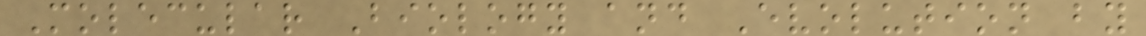Molecular Biology and Evolution by
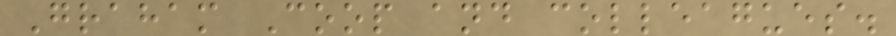Graham Coop and colleagues.
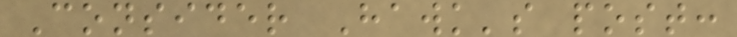Consider Hawk's post:
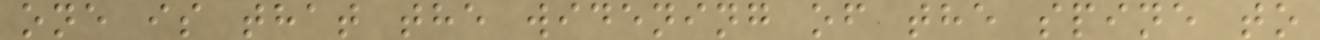one is that the widening of the spine to
